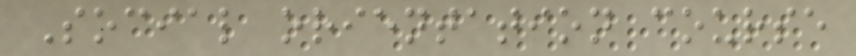Social orientation course
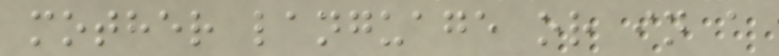mother language or in a
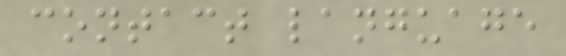contact language
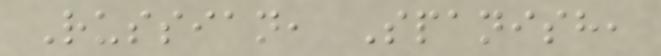Russian, Spanish,
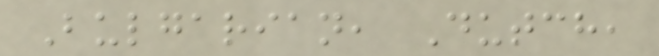Bulgarian, Dutch,
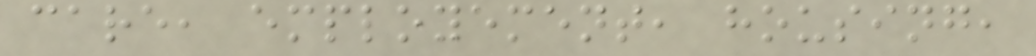care, employement, housing,
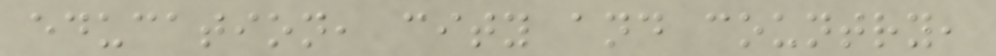education, city and country,
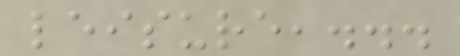leisure,...
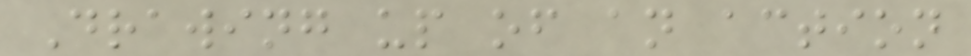Drawing up of an action
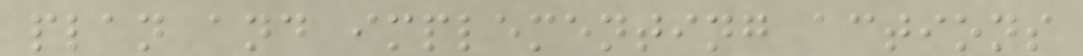plan and implementing actions
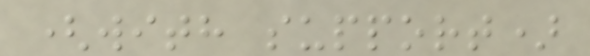(with support)
